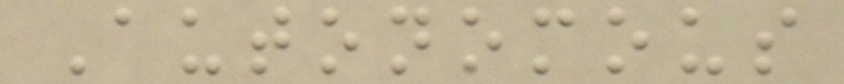Autonomous
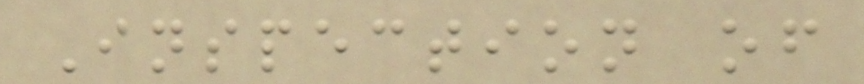Inspection of
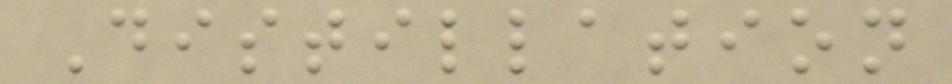Distillation
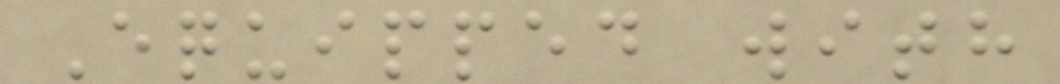Equipped with
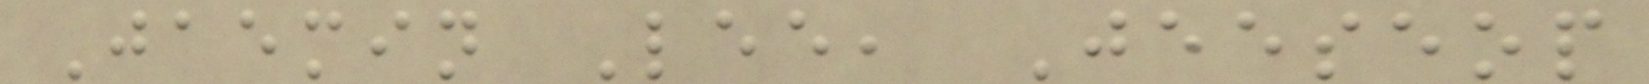Jaemin Lee, Jeeseop
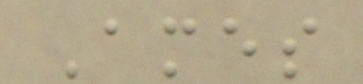Ames
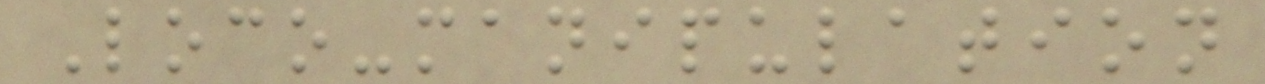Loco-manipulation
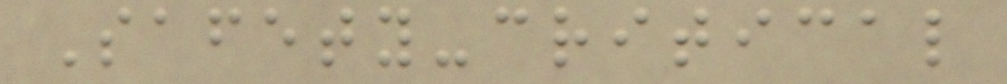Safety-critical
